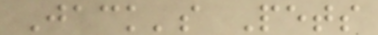Jack's Pets
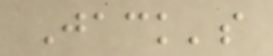Jack's
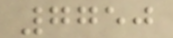7750
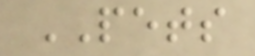PETS
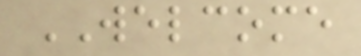WELCOME
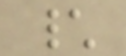\
